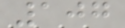107
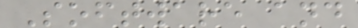Software and
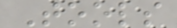Tools
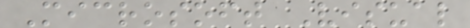Microsoft Visual
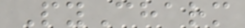PyCharm
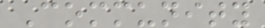Community
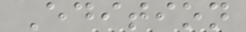Edition
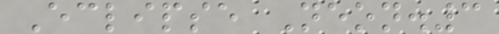Eclipse Neon.3
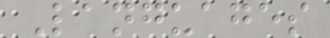Languages
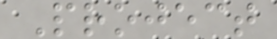Project
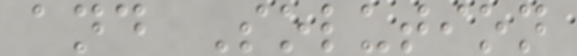and Solution
